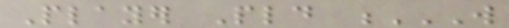Player Pld W
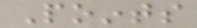Points
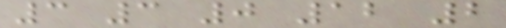3 3 0 12 2
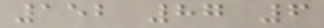152 87 6
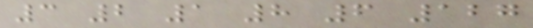3 2 1 8 6 127
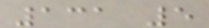131 5
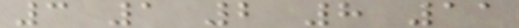3 1 2 8 11
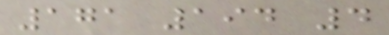171 194 4
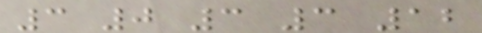3 0 3 3 12
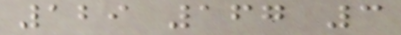129 167 3
